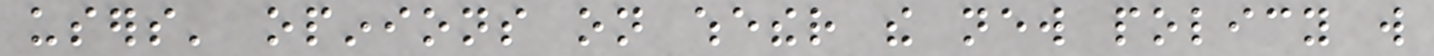users' opinions on whether the new policy will
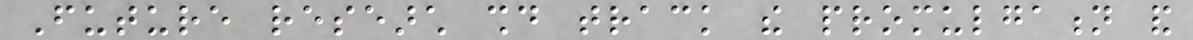Future research should track the promulgation and
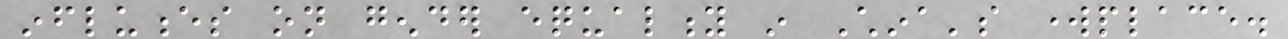influences on gender equality in China's workplace.
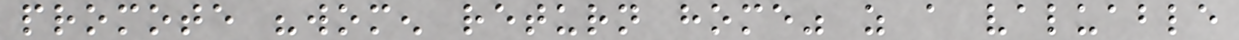promote "women return home" as a valuable
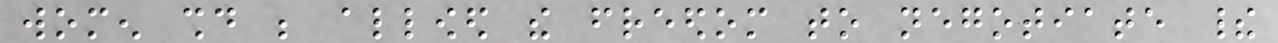women should be allowed the freedom to negotiate their
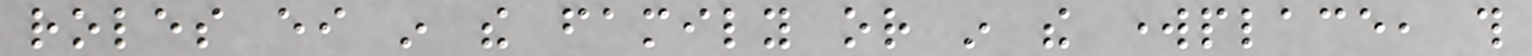roles either in the family or in the workplace, this
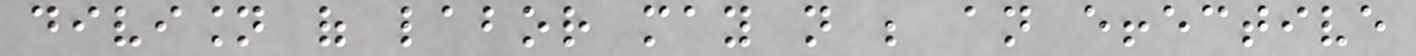division of labor may not be an effective
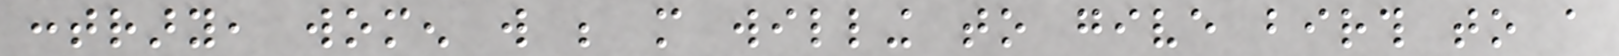contrary, women will be more willing to give birth to a
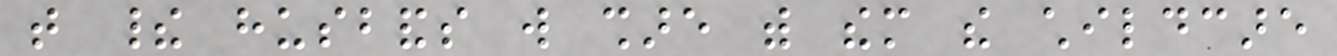that their husbands will share with them the childcare
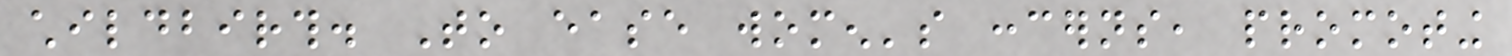childbirth. To ease women's concerns, promoting
